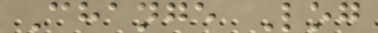Change Log
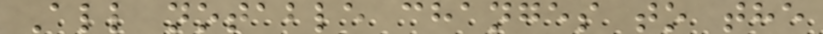All notable changes to the
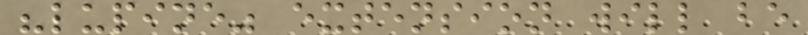"lupine" extension will be
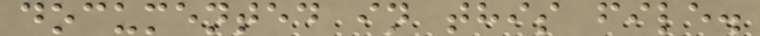documented in this file.
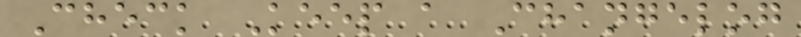Check Keep a Changelog
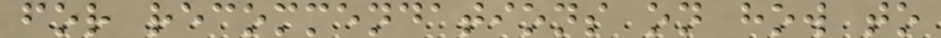for recommendations on how to
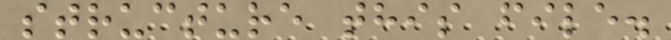structure this file.
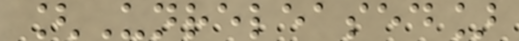[Unreleased]
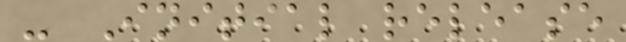- Initial release
